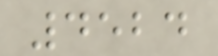4524
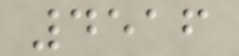4516
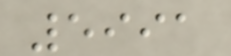5991
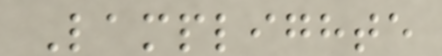Lamplighte
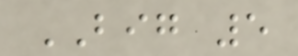BIG 5
